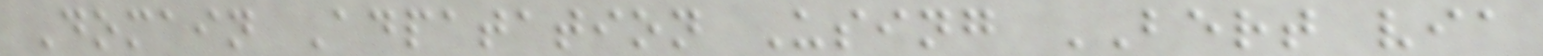Domain Adpatation Using BERT via
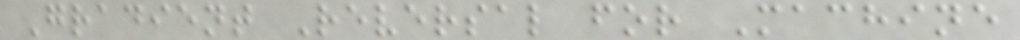Gradient Reversal for Machine
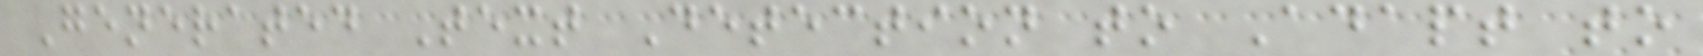Generated Text Detection to Adapt to
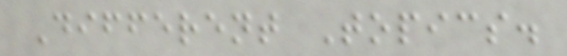Different Topics.
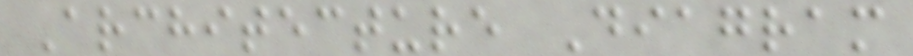Architecture Diagram
